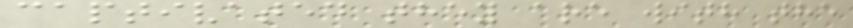captivated they are with the
